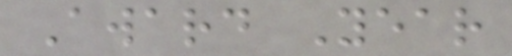Award Year
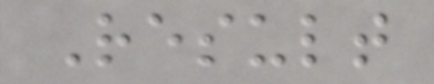Result
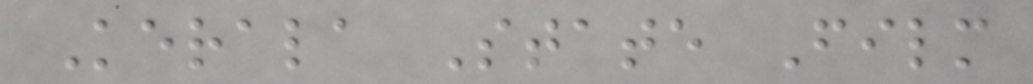Kerala State Film
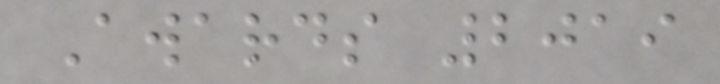Awards 2019
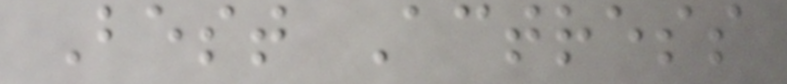Best Actress
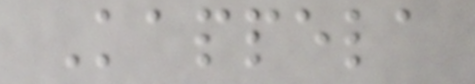Kappela
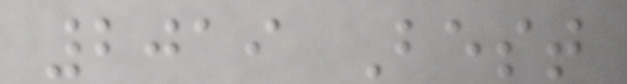2019 Best
